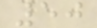50
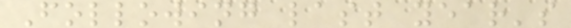Following last year's
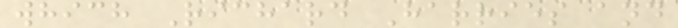which Richard Harries and
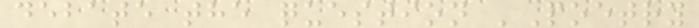debate the question 'Poetry
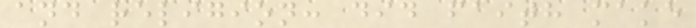and religion: did faith make
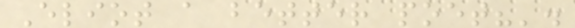Eliot a better poet?'.
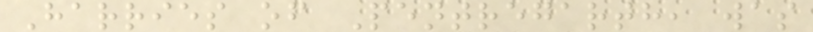Harries of Pentregarth, was
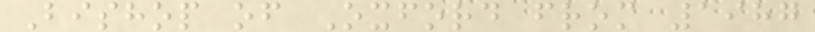Bishop of Oxford from 1987
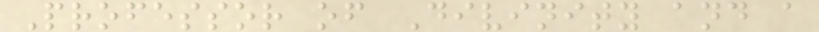Professor of Divinity and a
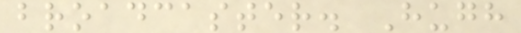broadcaster. Hugh
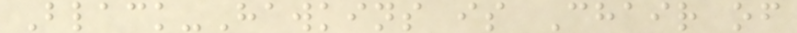Black-Hawkins is Chair of
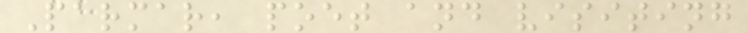Parmar, poet and visiting
